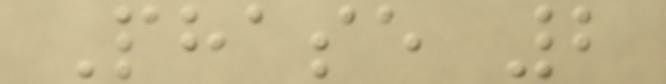Phase 2
